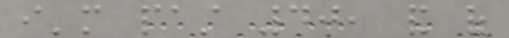i'm past 40, and of
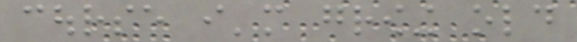course i'm growing old
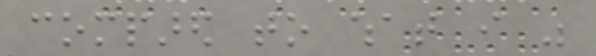compared to what i was
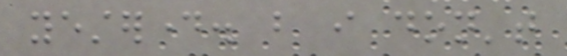yesterday. but i don't
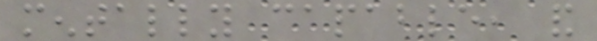mentally capable, and
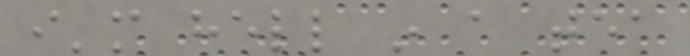i'm hell in a tea
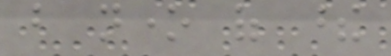but none of these
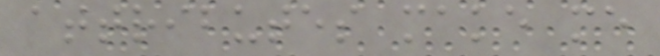attributes make me
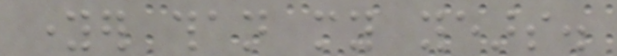younger than my years.
